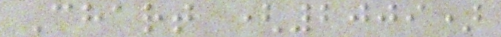Chart (2009)
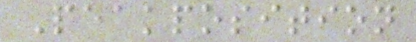Peakposition
